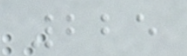225
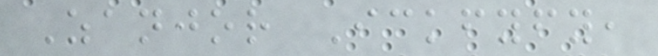Zanjor Ickfyfy,
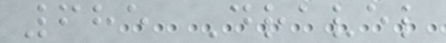685 Dravel
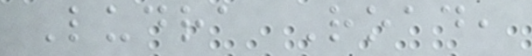Ludra Road,
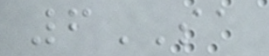6SA
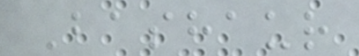Bashaur
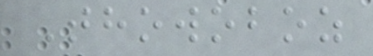Thowoboz
